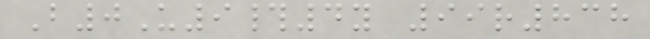B0U9#4y 99r838
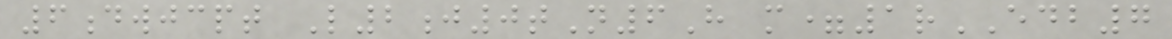6dwjcpt L2j0tN6H m=1rEDB7
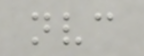nvc
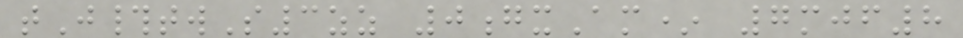tJ#twS3zz 0gxAm* 7mjf8
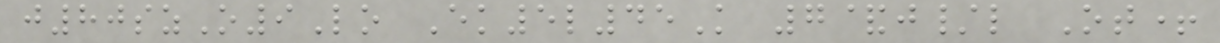j80szO9Lo Ek5l45K 7&j/l Ot+
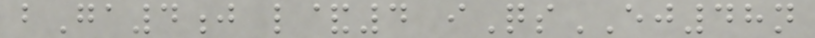bGa4j l&4 iQsEJ48n
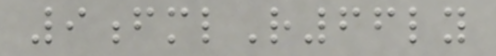9fmlR66ly
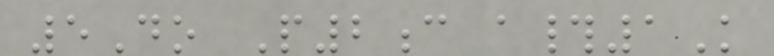5Do P2c a#1K
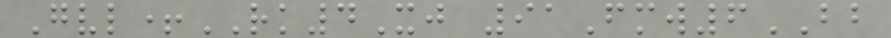Gvl+RK4Xj 91Fmw6BB
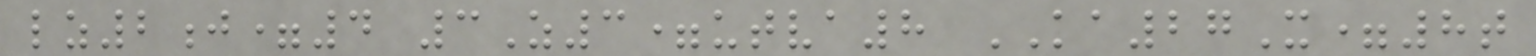lz2j=4 3Z3=utva8 KA27X=8t
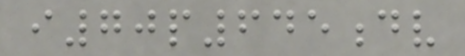i70p645dv
